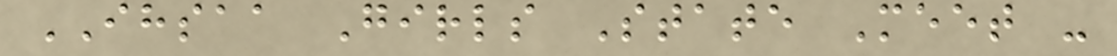IHSAA Girls State Meet -
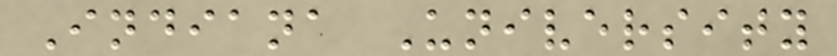Indiana University
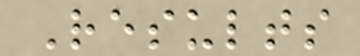Results
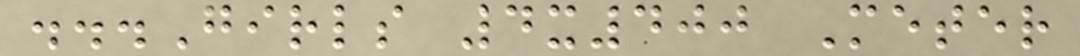...Girls 4x400 Meter
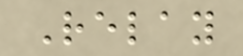Relay
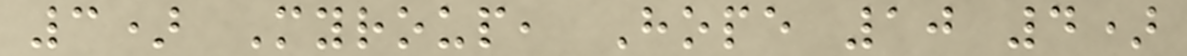3) Myroup, Hope 10 4)
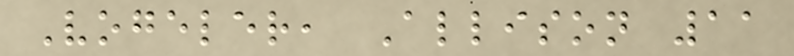Vogeler, Allison 11
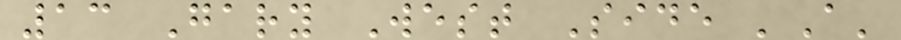13 Gary West Side 'A'
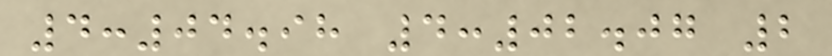4:04.98 4:02.07 2
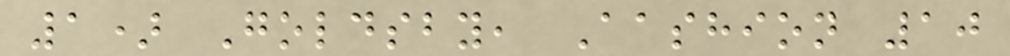1) Goldsby, Aashion 10
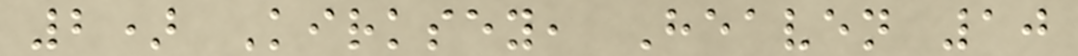2) Kirksey, Heaven 10
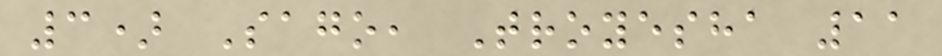3) Sago, Troyesha 11
